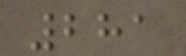281
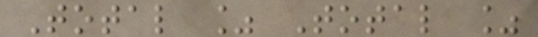Total % Total %
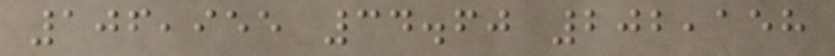106,955 34.60 202,158
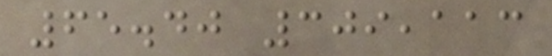65.40 309,113
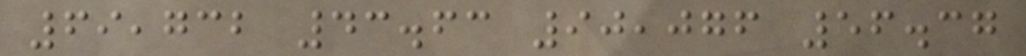69,732 43.63 90,076 56.37
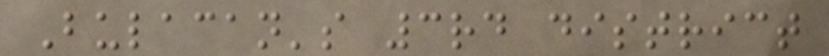Bulacan's 3rd district
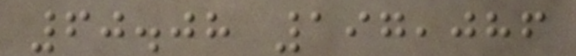60.08 197,086
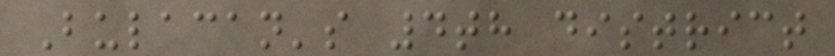Bulacan's 4th district
